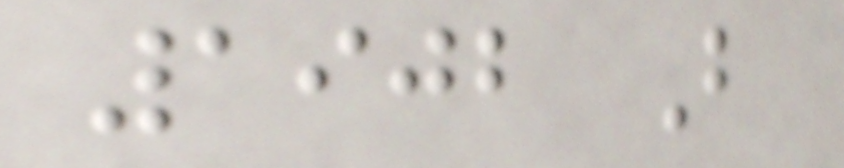1902 B
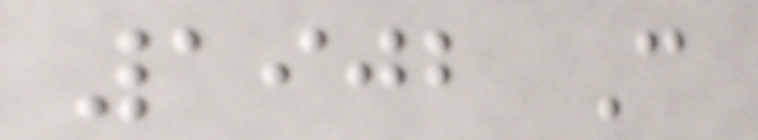1902 C
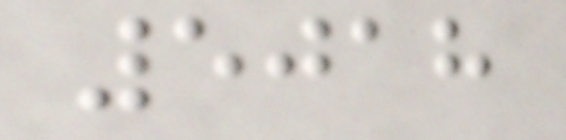5018
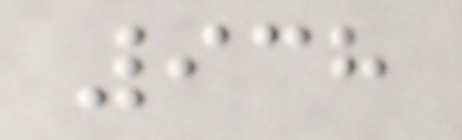938
